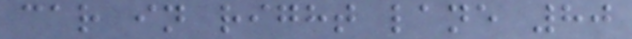car in right lane 80
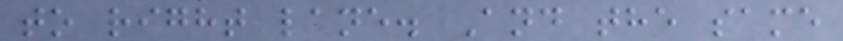to right lane. And the same
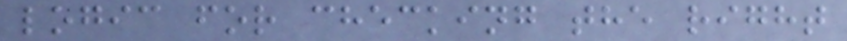logic for checking the right
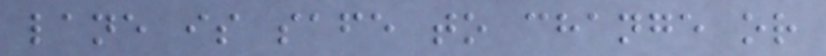lane is safe to change or
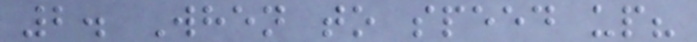2. When to speed up?
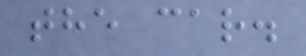the car.
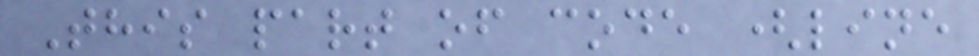This part of code (line
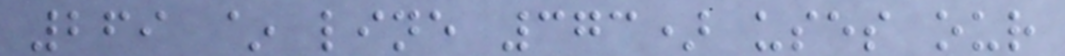269 ~ line 373) uses our
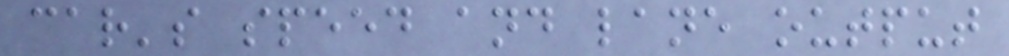car's speed and lane output
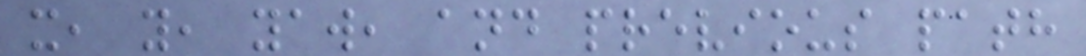x, y, yaw, and previous path
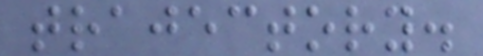trajectory.
